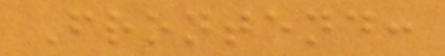Frontend:
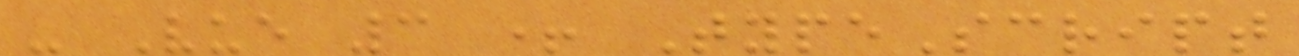- Vue 3 + TypeScript
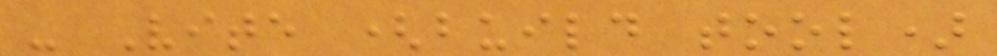- Vite (build tool)
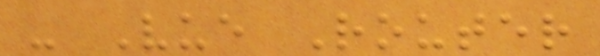- Vue Router
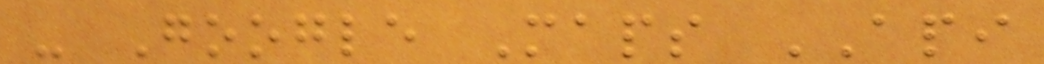- Google Maps API
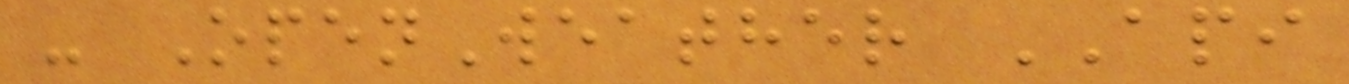- OpenWeather API
